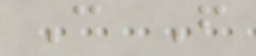C F
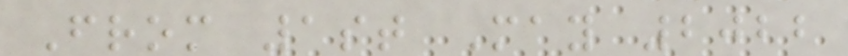From 1st May 2022
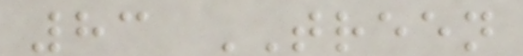83 TREEN
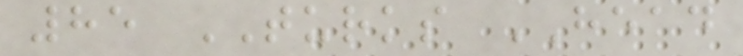85 TURKS HEAD
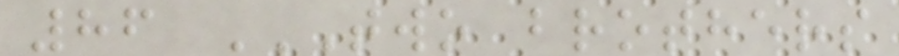86 TWO BROTHERS
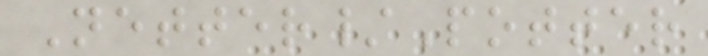Netter/Potter
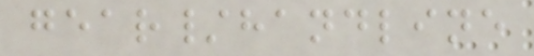gear/handline
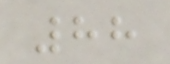88
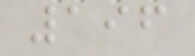196
